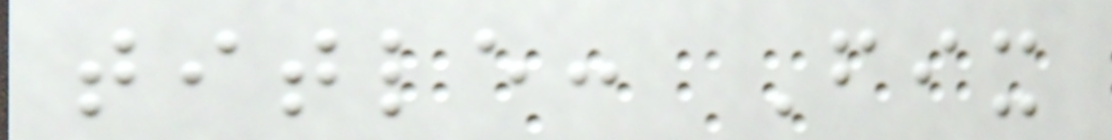title: Fix
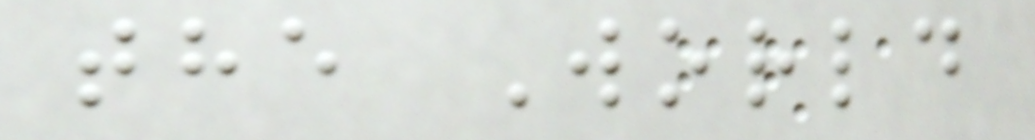the World
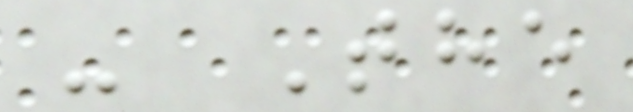- The
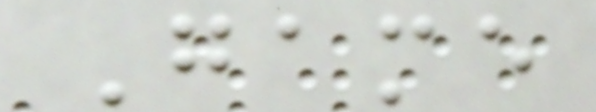Game
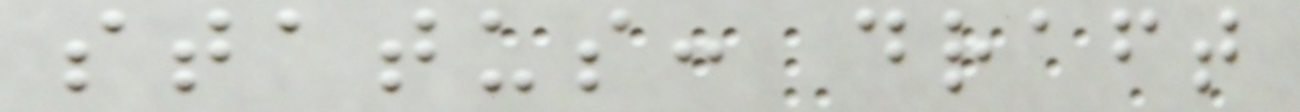status: draft
